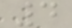4
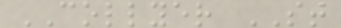COLLYER ST
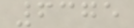6375
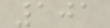101
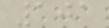101
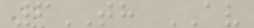6TH AV
